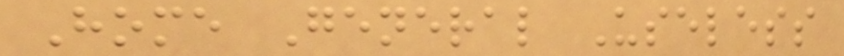Home General Useless
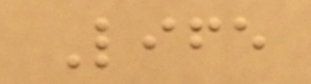Life
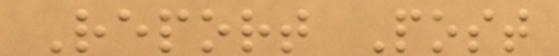Report Post
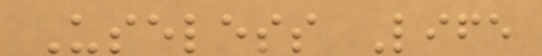Useless Life
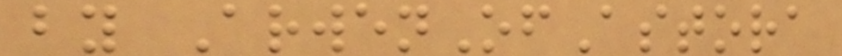by ArwenOfAstora
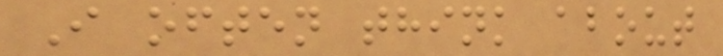I often think about
